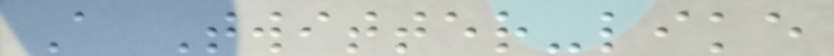A Twitter-like
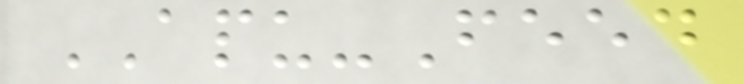APU-Feed
